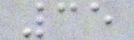35
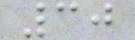30
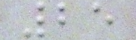25
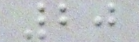20
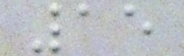15
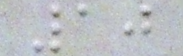10
